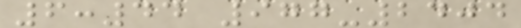6:44 977-2404
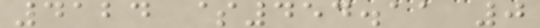4124 $454.11 0
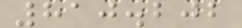810.202
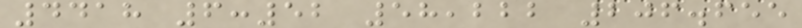4418 6:52 58,222 206.655
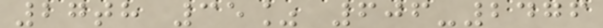27th 35% 606-2476
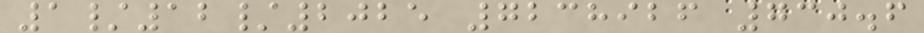1/12/2025 7238926 730.6
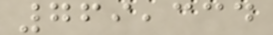769,334
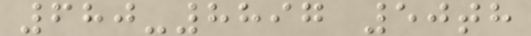680-8897 50th
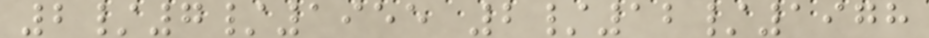2/7/1955 2/12/1978
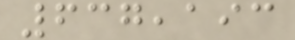637,193
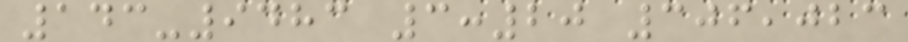143-9483 3:20 306,023
